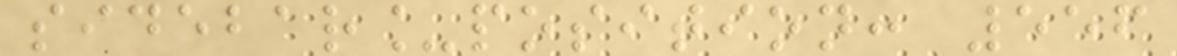sidebar_position: 556
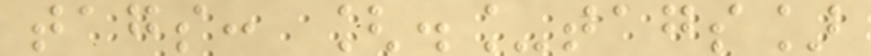tags: [._tags]
